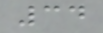34
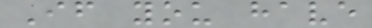If you have
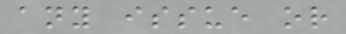any issue or
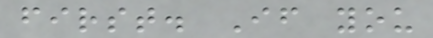first. If you
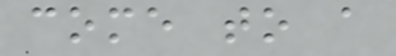come to a
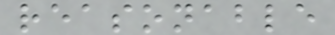reasonable
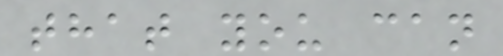that you can
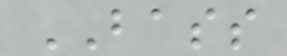BASS
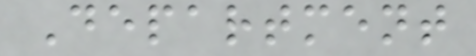Department
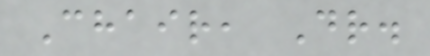Chair, Dr.
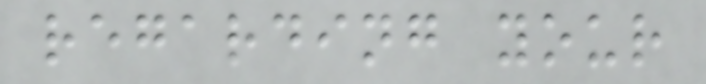regarding your
